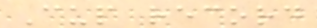Cup record
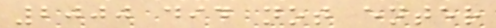2000 did not enter
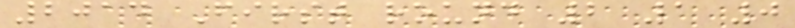2014 First round 2 1 0
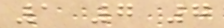1 7 7
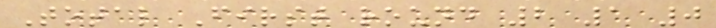Total First round 2 1 0
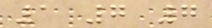1 7 7
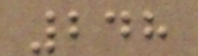248
